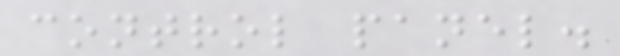control panel.
